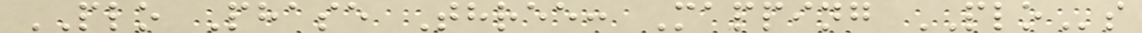PLO Phase Three: Mapping PLOs
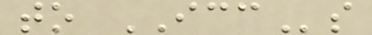to ICCs
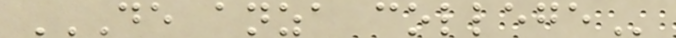DE ANZA COLLEGE
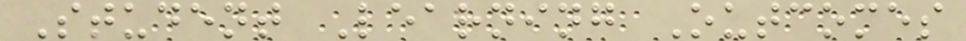Student Learning Outcomes
